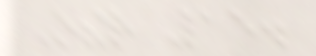Other 15.
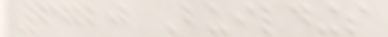6720 Buildings
